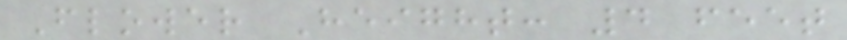Flower Height: 4 feet
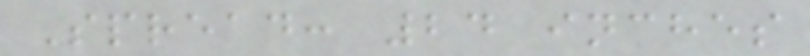Spread: 24 inches
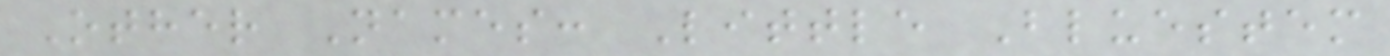Other Names: Little Bluestem
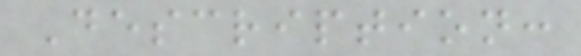Description:
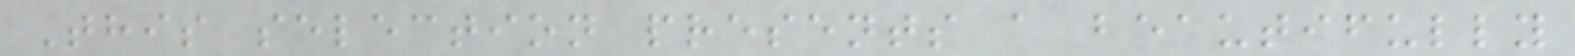This selection presents a beautifully
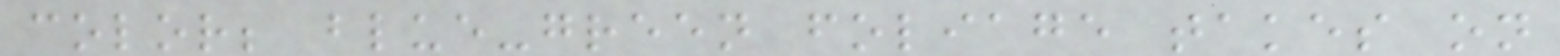color; blue-green foliage takes on
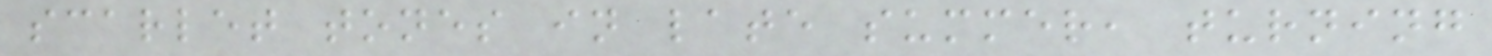scarlet tones in late summer, turning
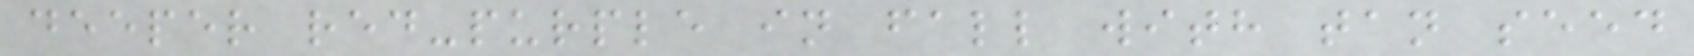deeper red-purple in fall with tan seed
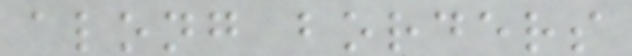along borders
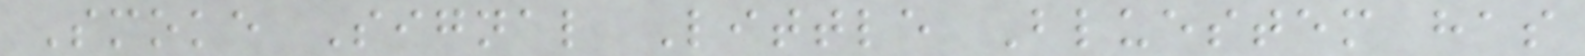Smoke Signal Little Bluestem has
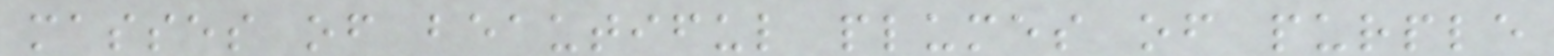masses of beautiful plumes of purple
